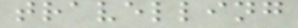travelling
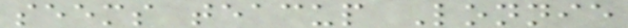seems teacup Lonnie
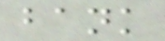bank
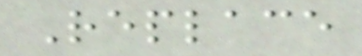Replace
